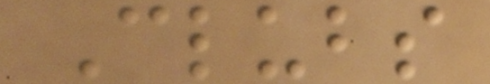Clubs
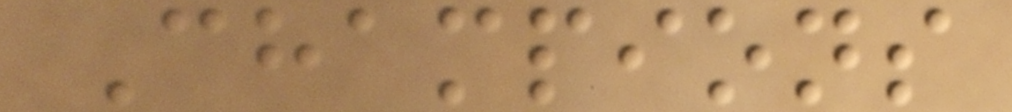Champions
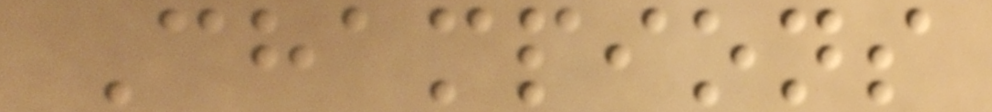Champions
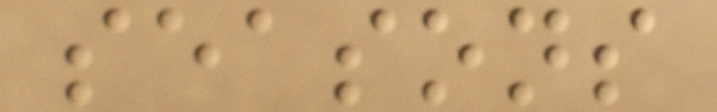seasons
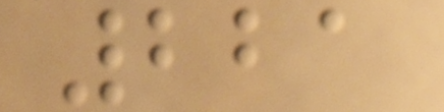221
